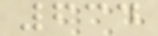634
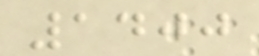1400
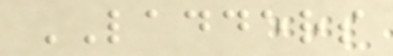LADDERS
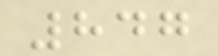847
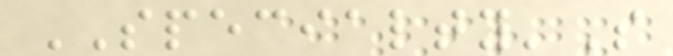SPECIALTY'S
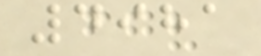4981
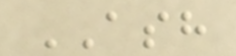ASH
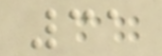31
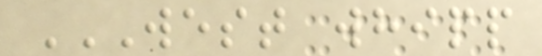WEST WHIPP
